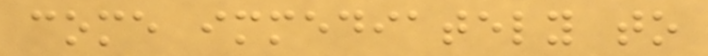come immediately to
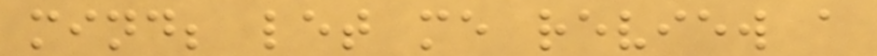mind; let me review a
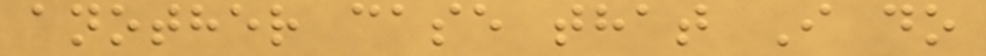another case that I do
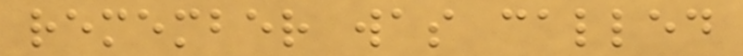remember was called
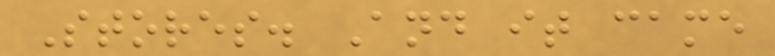Stores. And it came
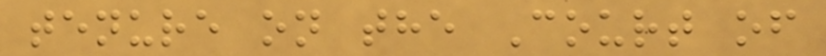tenure on the Court of
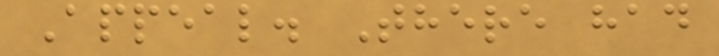Appeal. There had
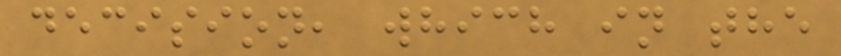decision, which in the
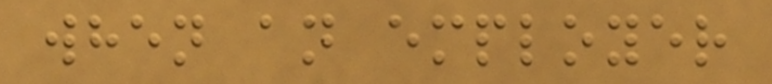when an employer
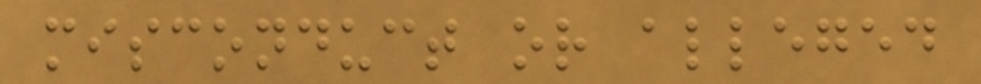misconduct or alleged
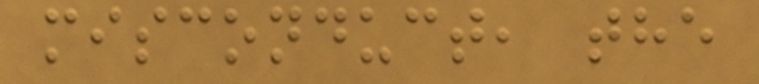misconduct, the
